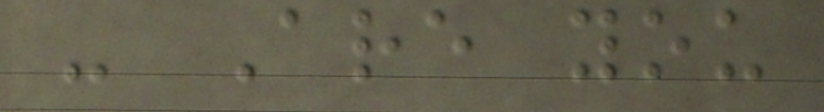- Are you
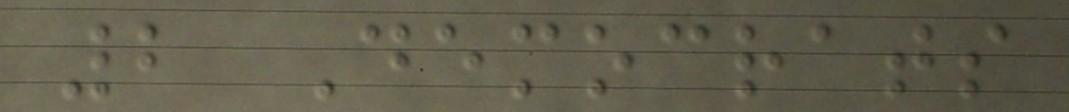2 Democrats
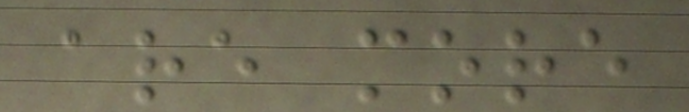are more
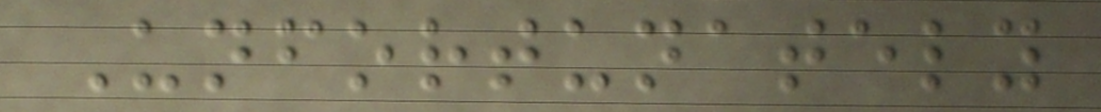Unfortunately
